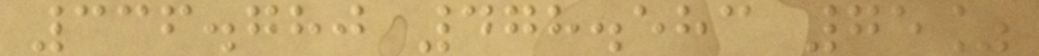336.780 478.583 75%
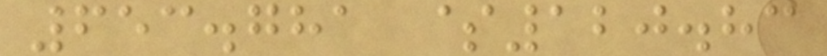653.781 $120.83
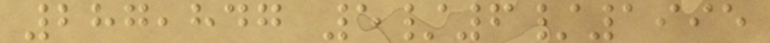287,847 5/6/1995
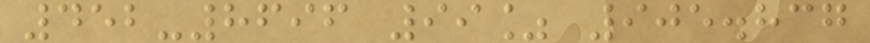452-8696 99% 905.837
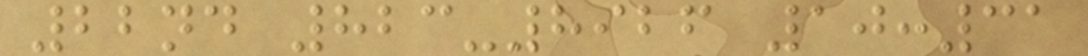22nd 823-8926 10:31
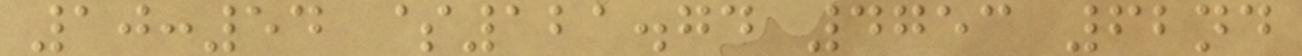10:54 $121.74 4753 62nd
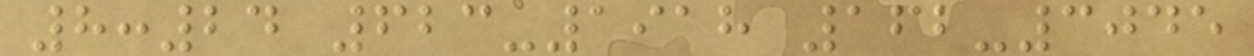8:24 623-1918 162-3045
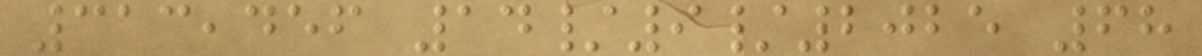313,456 14/9/2025 68
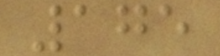175
